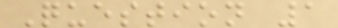Question 1
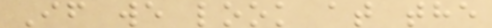If we look at the
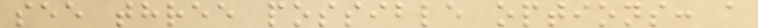see three possible options: a
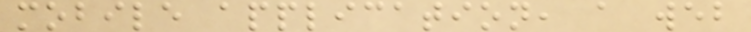mobile application, a web
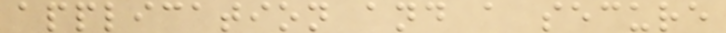application and a secure
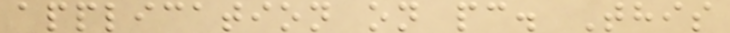application on pc. This
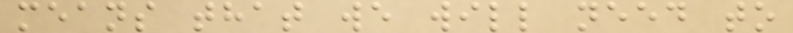means that we will need to
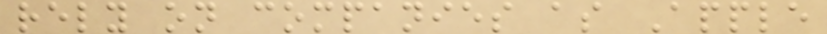rely on companies as Apple
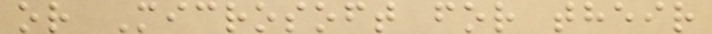or Microsoft for their
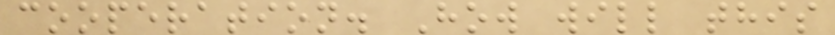cooperation. How will this
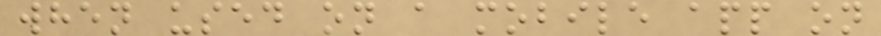when used on a mobile app on
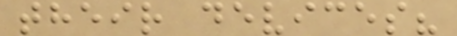their devices?
